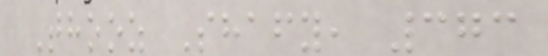Thooz Shafy, 373
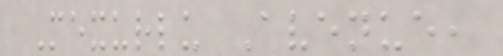Mexurlu Avenue,
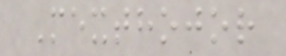Mexthojor
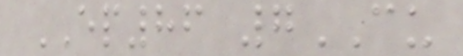EP86 7CU
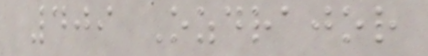409 Ozdrajor
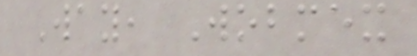Way, Wobmex
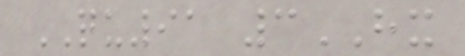QU91 3HX
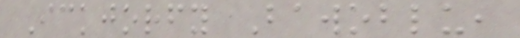Ickjorfy Bawoblu,
